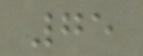75
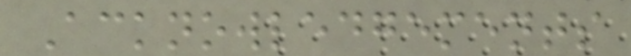Acknowledgements
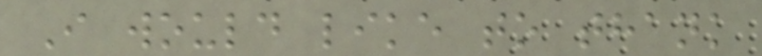I would like to thank
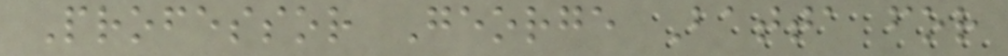Professor George Batta for
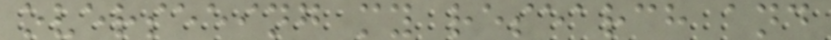overseeing my research and
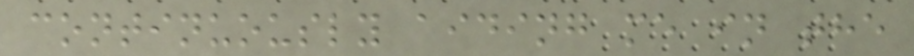continuously aiding me in the
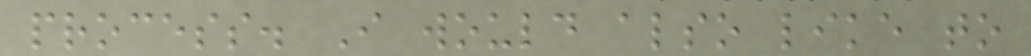process. I would also like to
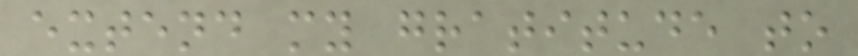extend my gratitude to
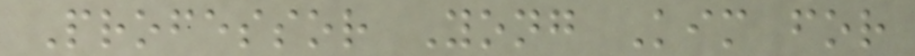Professor Yong Kim for
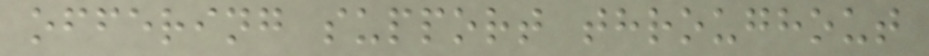offering support throughout
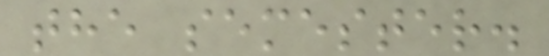the semester.
